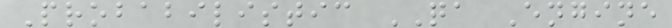Probabilistic QA Engine
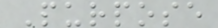Purpose
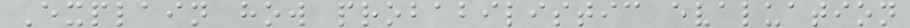Explain how probabilistic evaluation
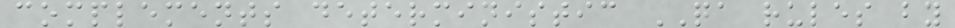complements deterministic QA rules by
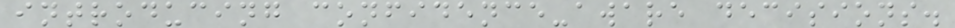introducing confidence-aware decisions.
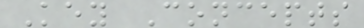Key Concepts
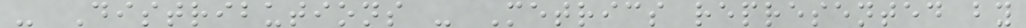- Distributions - Metrics represented by
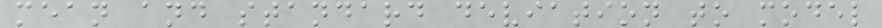mean and standard deviation to model
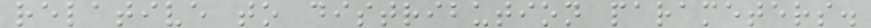relative to distribution parameters.
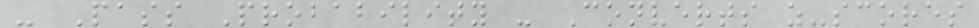- Pass Probability - Converts z-scores
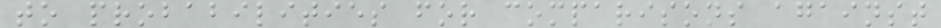to probabilities for comparisons against
